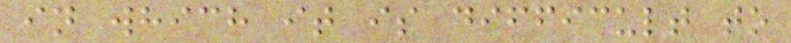in which it is difficult to
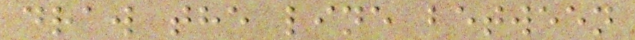draw the line between
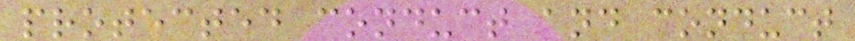protected conduct and conduct
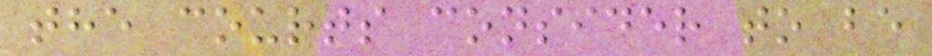the courts consider to be
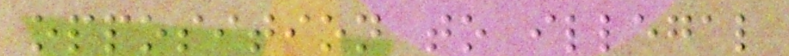opposition to illegal
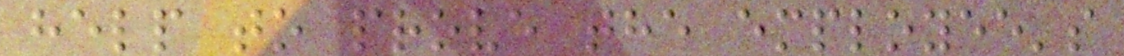help to prove the employee's
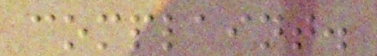complaint.
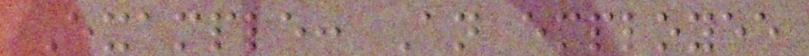Example: An employee
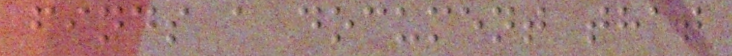finds a document that
